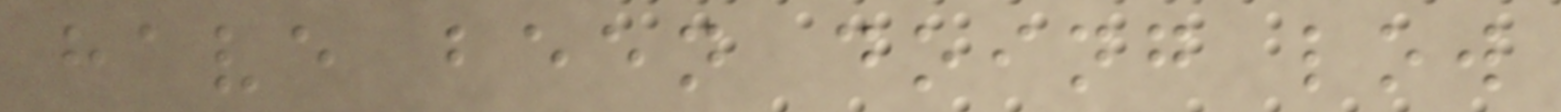have been doing low
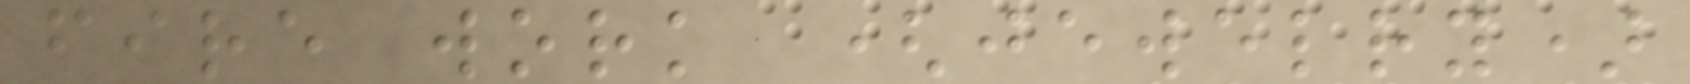fire work (jewelry)
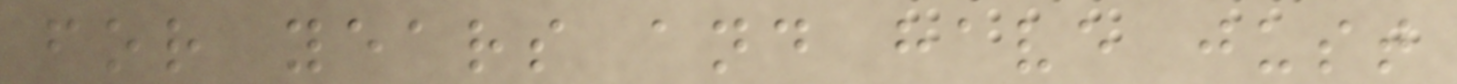for years and have just
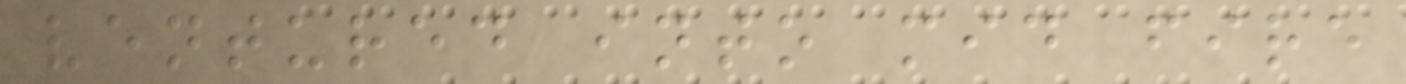ventured into mid fire
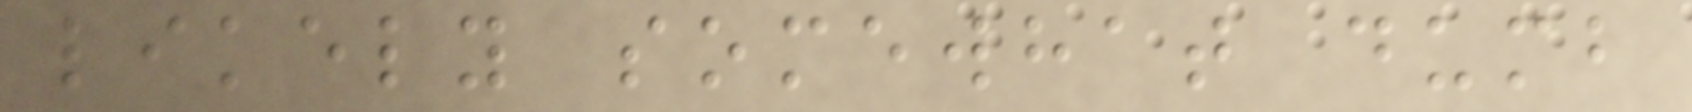likely somewhat dumb
